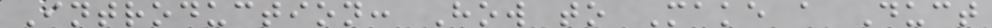Introduction: How to Make a Duct
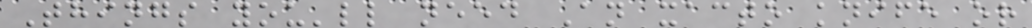Things you'll need An xacto knife or
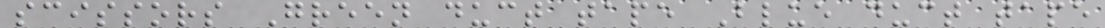scissors Green duct tape Blue duct tape
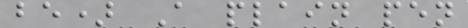be) A plain pen
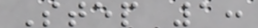Step 1:
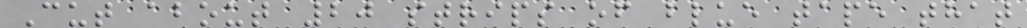Cut about 20 strips of blue tape that
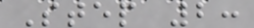Step 2:
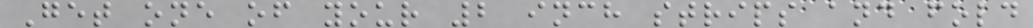Get one of your 2 inch strips and fold
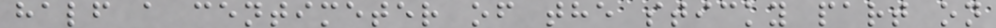half a centimeter of the sticky part on
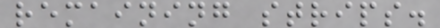remaining strips.
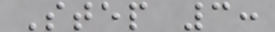Step 3:
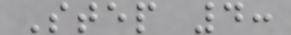Step 4:
